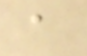a
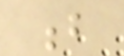b
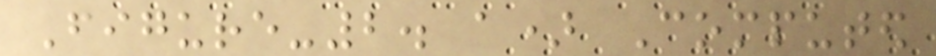Figure-2. a) Computed
